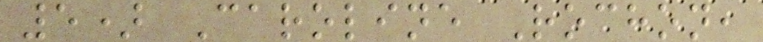5) Caroline Rochon,
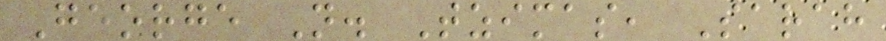George N. Tzimas, Sarah
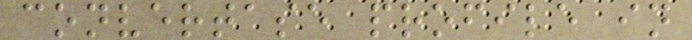convertase profile in
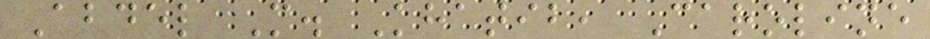Abdel M. Khatib, Caroline
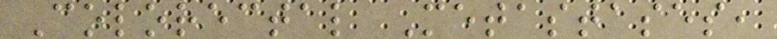Colorectal Metastases,
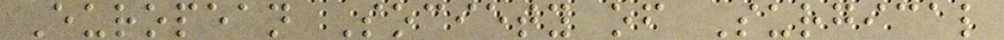European Society of Surgical
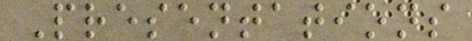Presentations
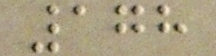178
